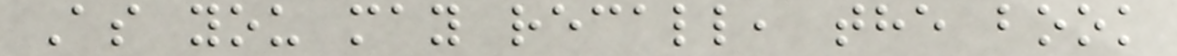As you may recall, the book
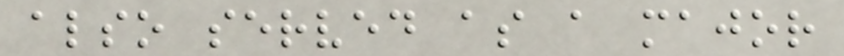also served as a major
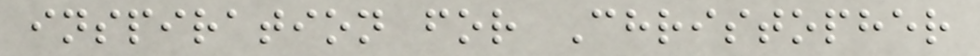inspiration for Christopher
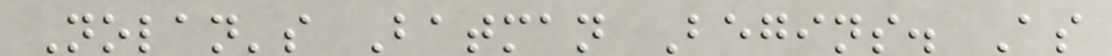Nolan's Batman Begins. As
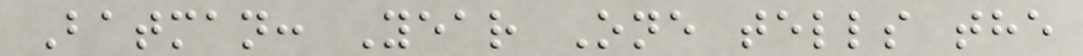Batman: Year One tells the
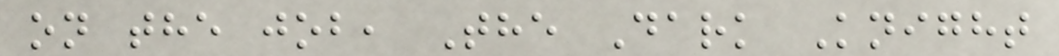on the job, The Dark Knight
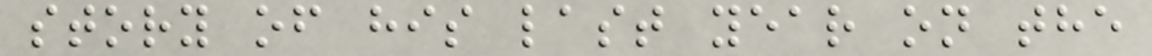story of his last year on the
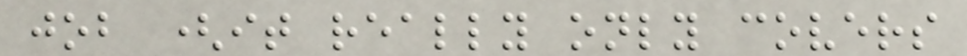job (it really only covers
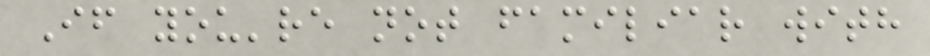If you're not familiar with
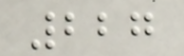227
